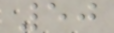50
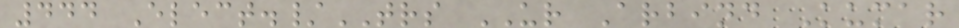444 Elect./TRS UR Arbind Kumar
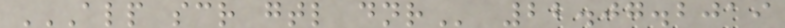ALP SCR GTL DNR 22.07.2019
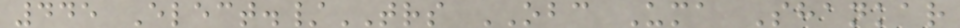445 Elect./TRS OBC Uma Shankar
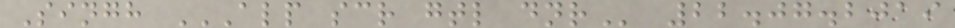Singh ALP SCR GTL DNR 22.07.2019
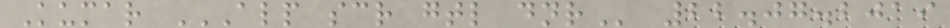Kumar ALP SCR GTL DNR 22.07.2019
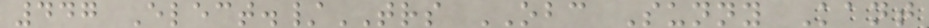447 Elect./TRS OBC Sunny Kant
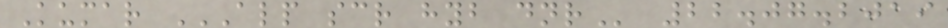Kumar ALP SCR HYB DNR 22.07.2019
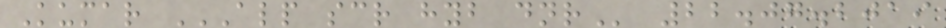Kumar ALP SCR HYB DNR 22.07.2019
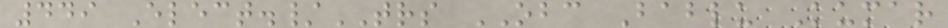449 Elect./TRS OBC Bablu Kumar
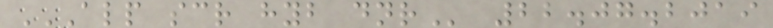ALP SCR HYB DNR 22.07.2019
